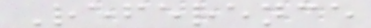Reference
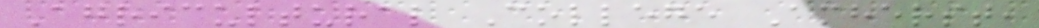Agricultural College Amherst,
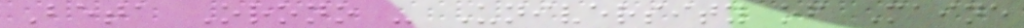Beta Orono - University of Maine
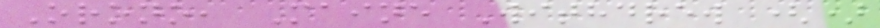Orono, Maine Withdrew ()
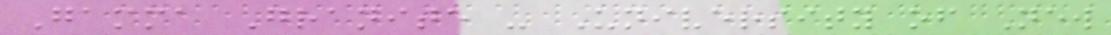Gamma Granite - University of New
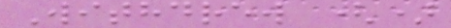Withdrew ()
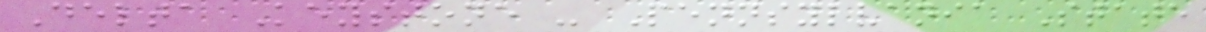Delta Keystone - Pennsylvania State
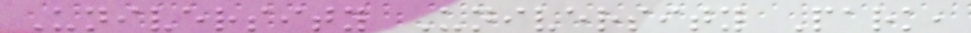University University Park,
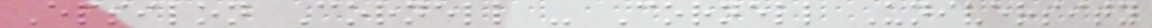Epsilon Cornell - Cornell University
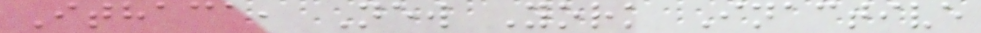Ithaca, New York Inactive
